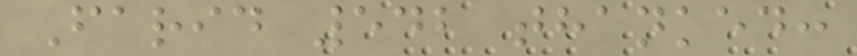Farid 542 thanked:
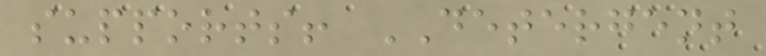supports! DETERGENT
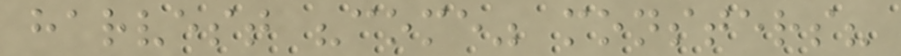harvest "come" monsters?
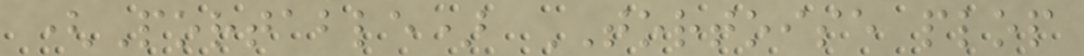(Portable) TORTOISE plop
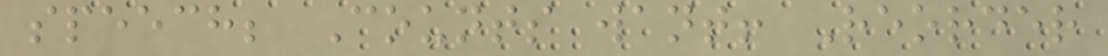speech; Counts want! Reorder
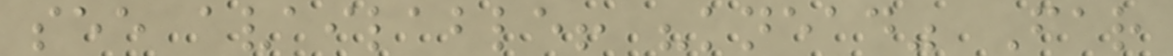see available! "knead" Far
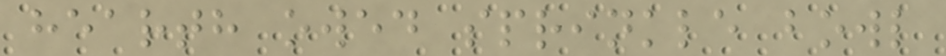hearth owed sprinkle bowl
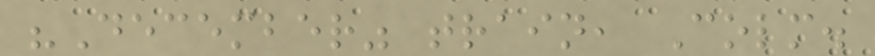"December" train, Colm.
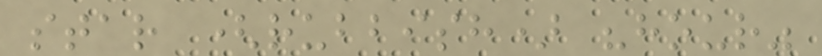star (rubbish) "hour"
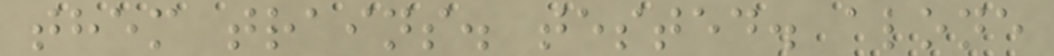them trains. tested. alone
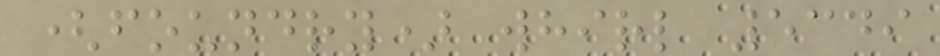(foundry) whirl 5349
